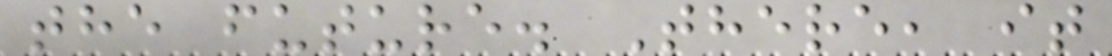the future. There, it
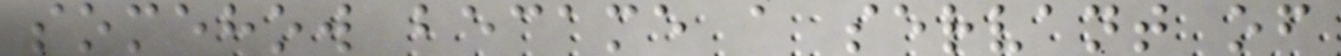somehow became a servant of
